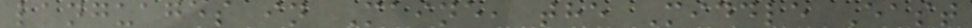languages in Maine, the Middle East
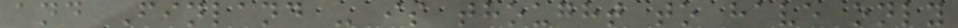and Finland - is thought to have only
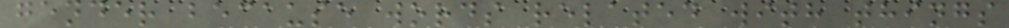gender because words related with things
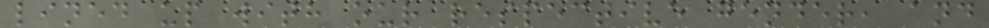lined up with our respective gender, and
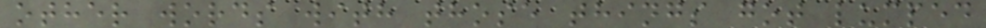other words with those things got lumped
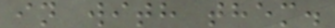in with them.
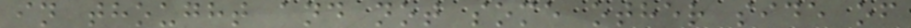in thought and not some other side of
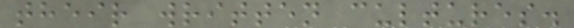their written cultures.
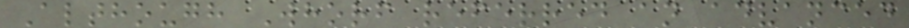Although Whorf referred an advanced
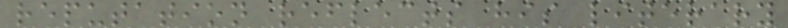reputation reflects his literary
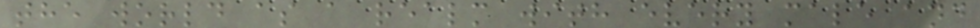the world as a realm with every male and
